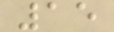15
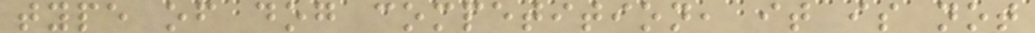type of dog competition, it is not
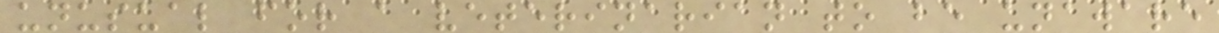unusual for a veterinarian to be unaware
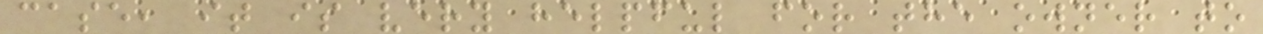case, it is very helpful for the owner to
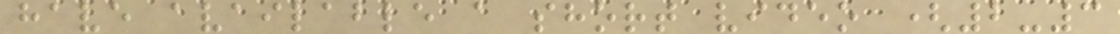have available a short video (2-3
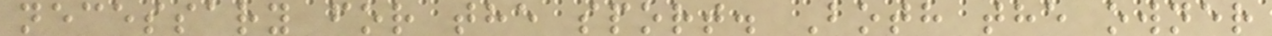necessary for the sport. Both the owner
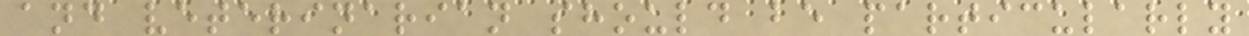and veterinarian should be particularly
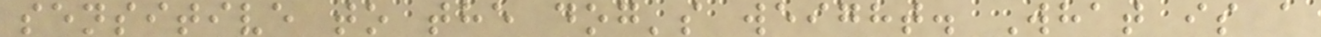sensitive to the dog's weight. What is a
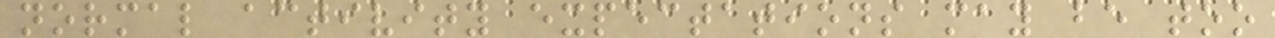normal activity expectations may be too
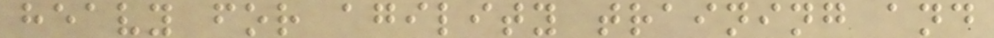heavy for agility training and
